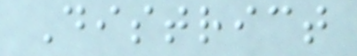District
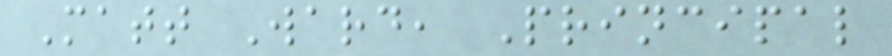Matt Ward, Principal
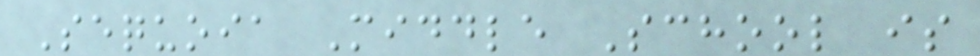Sequoia Middle School is
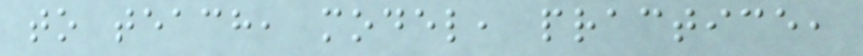to teach, model, practice,
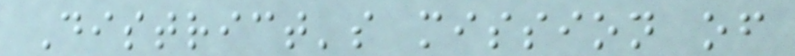District's mission of
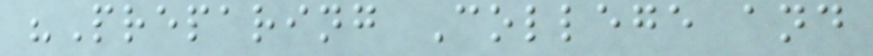"Preparing College and
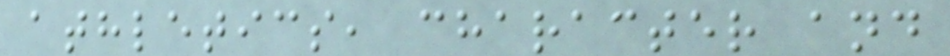athletics, character and
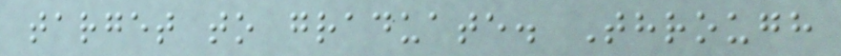target to graduate. Through
